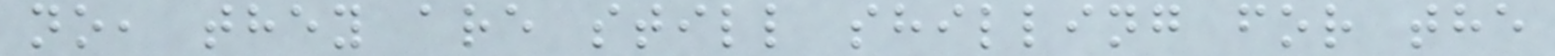no, they are still shilling for the
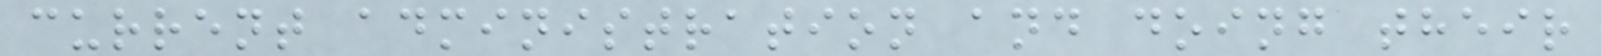current administration and doing their
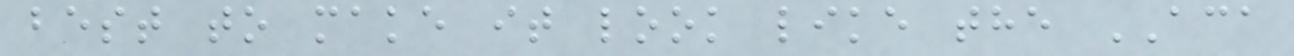best to make it look like the ACA
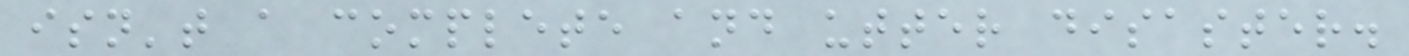isn't a complete and utter disaster.
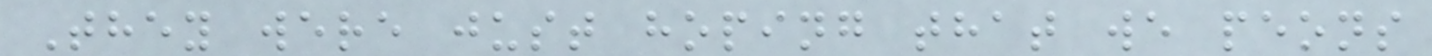They were just hoping that we peons
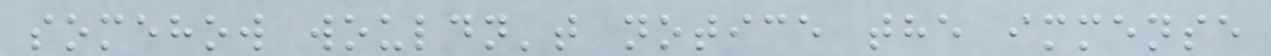somehow wouldn't notice the immense
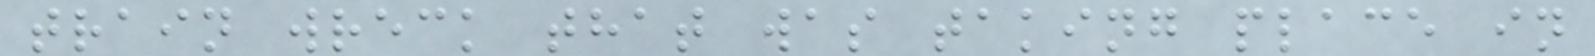train wreck that was taking place in
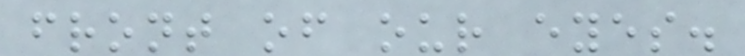front of our eyes.
